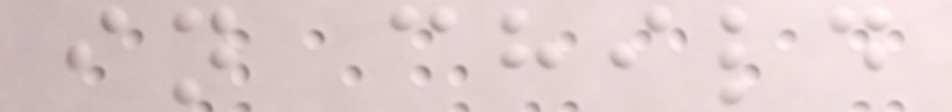in child
